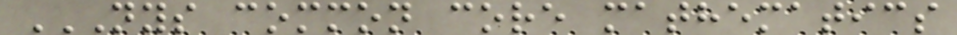NYS COMMON CORE MATHEMATICS
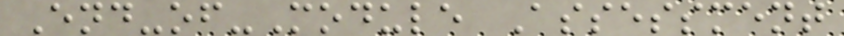End-of-Module Assessment
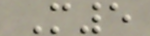M5
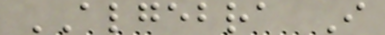ALGEBRA I
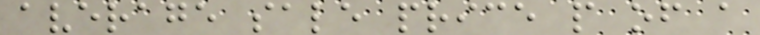average sale price p of a
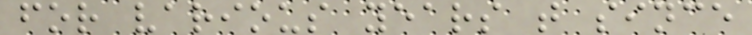for various years t since
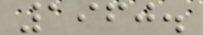1960.
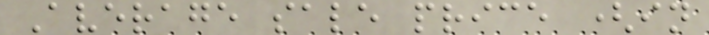Average sale price (in
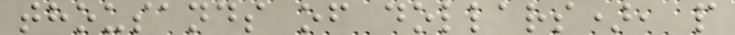thousands of dollars), p
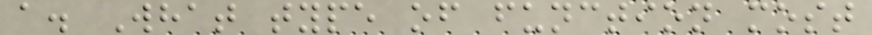a. What type of function most
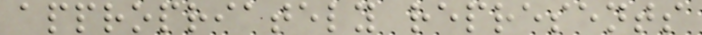appropriately represents
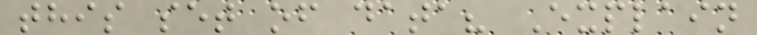this set of data? Explain
